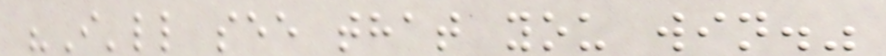"I'll see that you win."
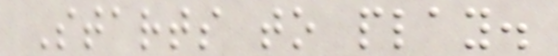Starts to play.
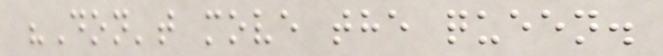"Don't move the queen.
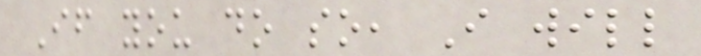If you do so, I will
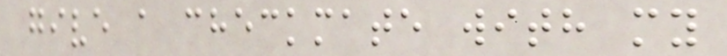give a checkmate with my
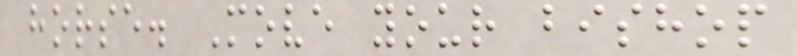horse. Move your bishop
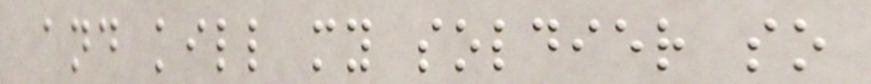and kill my soldier so
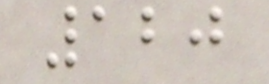120
